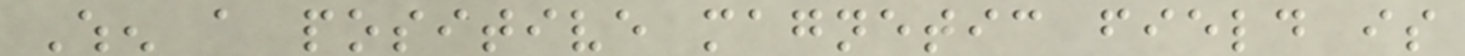When a positive magnetic field is
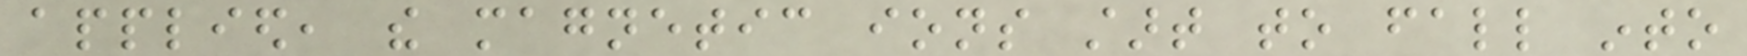applied, the magnetic ions start to fall into
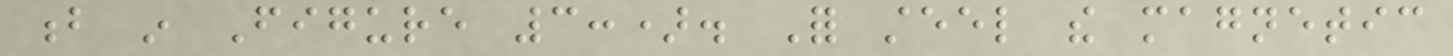b in Figure 3:). For steel the magnetic
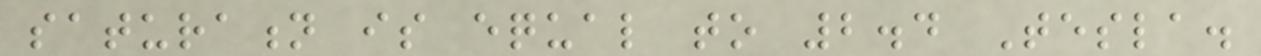saturation is equal to 2.4 Tesla.
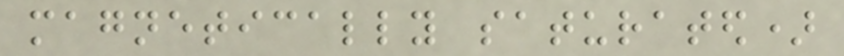magnetically saturated)
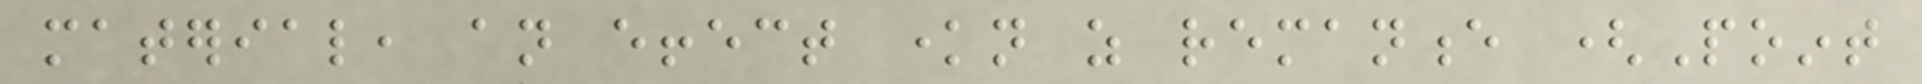material, an effect known as remanence (Point
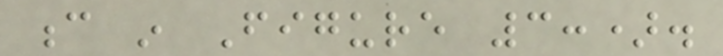c in Figure 3:).
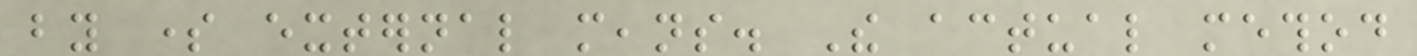by some external means. The actual method
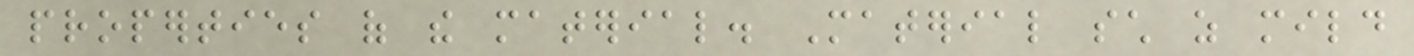properties of the material. Material such as mild
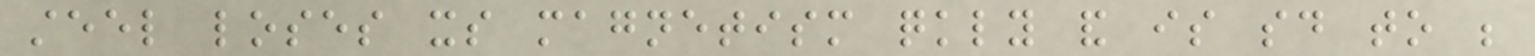steel loses its magnetism quickly and is said to be
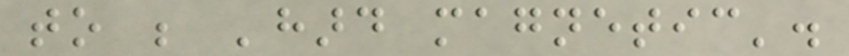to be 'hard magnetic'.
